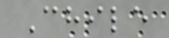Chile
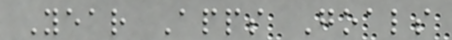Year Apps Goals
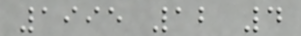1995 12 4
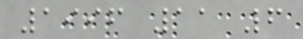1996 11 6
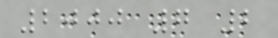2000 7 2
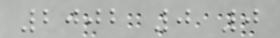2002 0 0
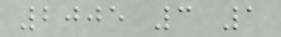2005 3 1
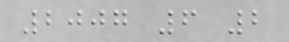2007 6 2
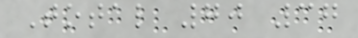Total 70 37
